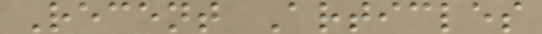Recent Articles
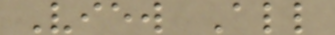View All
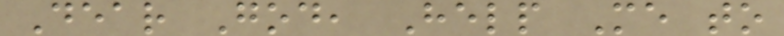Dear God, Help Me to
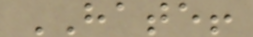HATE!
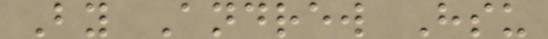By Andrew Hsu
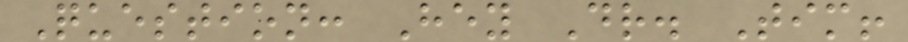Question: Hey Dr. Tim!
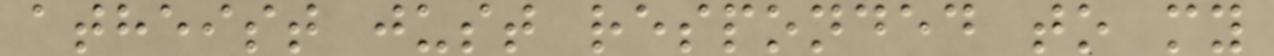atheist just responded to my
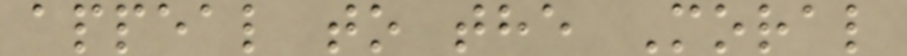appeal to the Moral
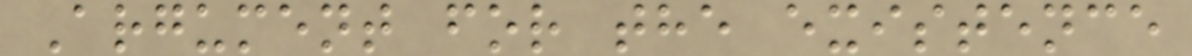Argument for the existence
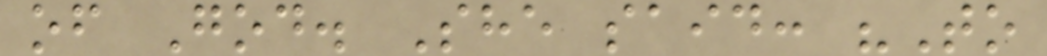of God. She said: "To
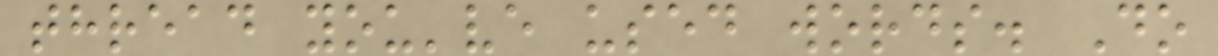thread you've used words. Do
